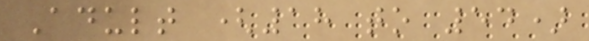Adult (18 to 54)
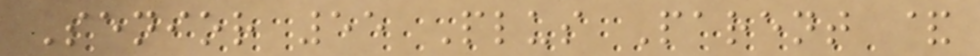Senior 55 Plus Parent &
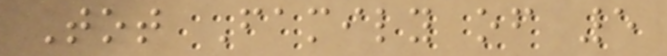Tot Family of 5
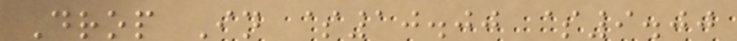Drop In $10.00 $9.00
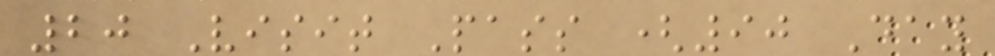20 Visit Pass (90 Day
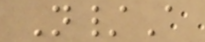N/A
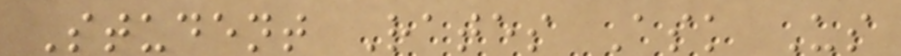Student Rates Ask Us
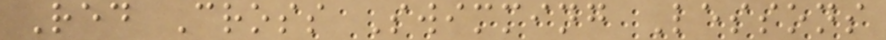Red Cross Swimming Lessons
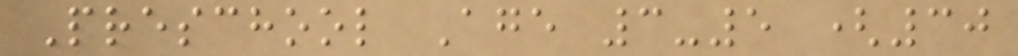Preschool Age 3-5 (30
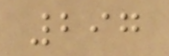297
